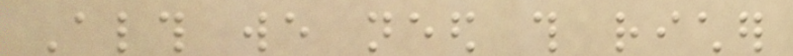Although we need this richer
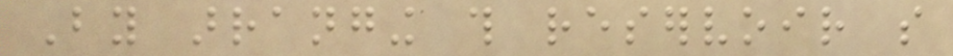By arranging this reservoir so
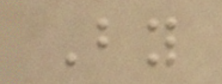By
